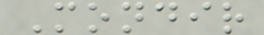Mondir
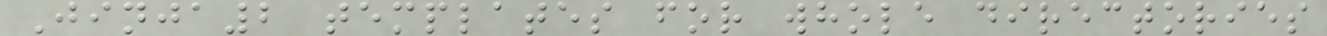Jinja2 templates for whole directories
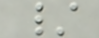/
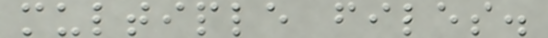multiple files.
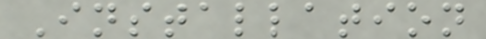Installation
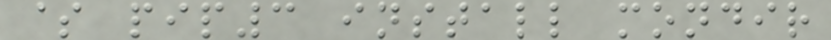$ pip3 install mondir
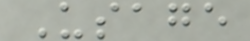Usage
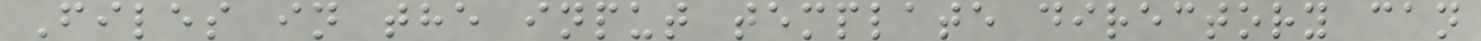Files in the input template directory can
